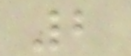2
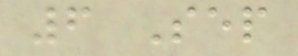6 Sep
